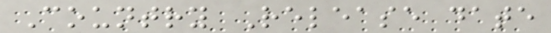Country Release date
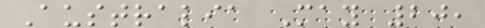Australia May 20,
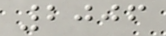2006
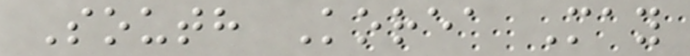South Korea May
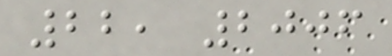22, 2006
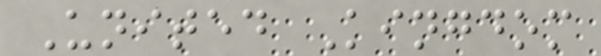United Kingdom
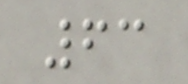63
